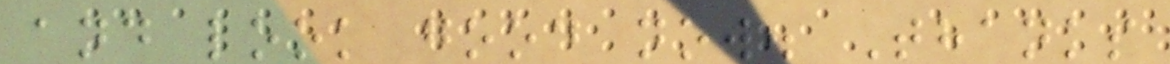and look good now. Thanks
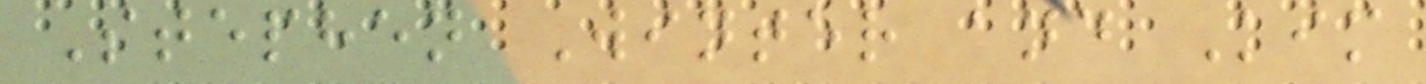Stephen Winter and Kim
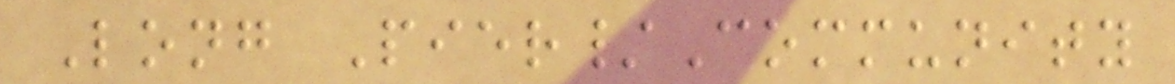Long Pier/Community
